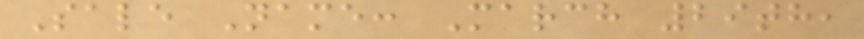Sale Name: March 29th,
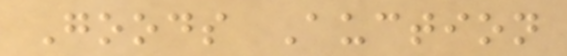Goods Auction
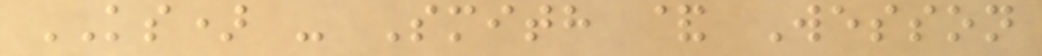KS) - Smith & Wesson
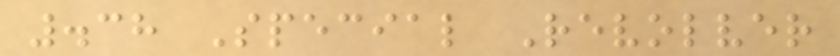.38 Special Revolver
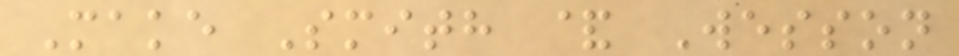Make Smith & Wesson
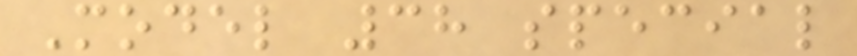Model 38 special
